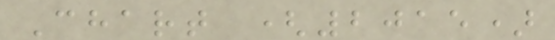Chart (2015)
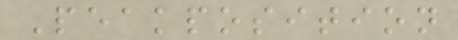Peakposition
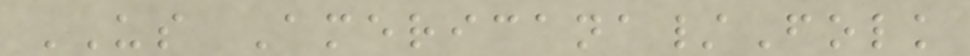US Americana/Folk
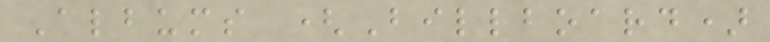Albums (Billboard)
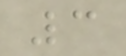3
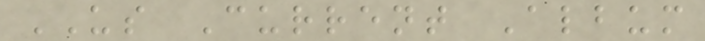US Current Album
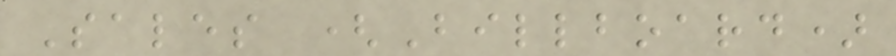Sales (Billboard)
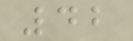42
